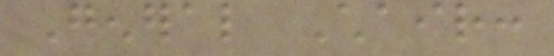General Chair:
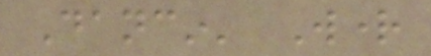Dancin' Wright
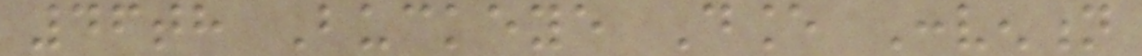46th Buckeye Dance Convention
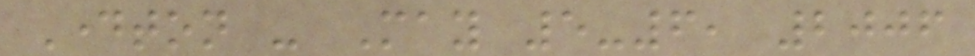Dayton - May 5-6, 2006
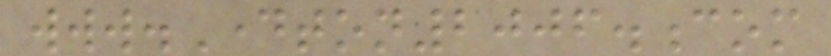www.Dayton2006.com
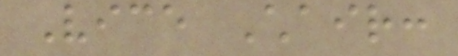Vice Chair:
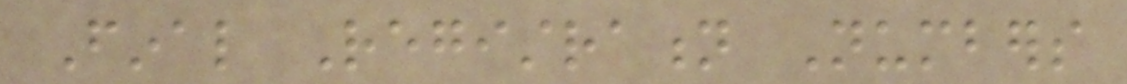Final Registration Numbers
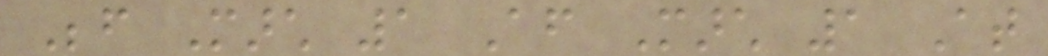Before March 1 After March 1 At
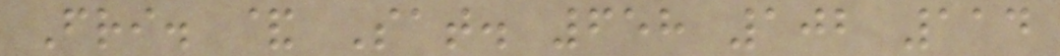Fri. & Sat. 658 102 114
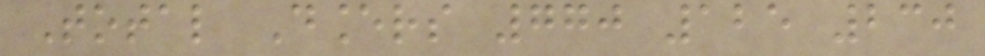Total Dancers 770 125 230
